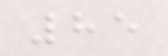85
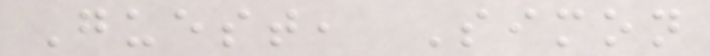Guest, Simon
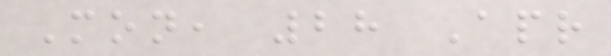Mon, 28 Apr
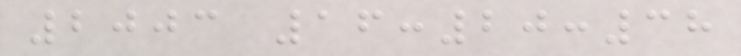2003 16:20:38
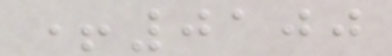+0100
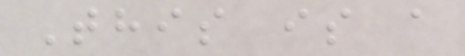This is a
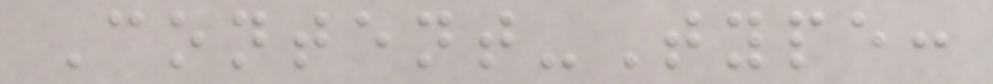Content-Type:
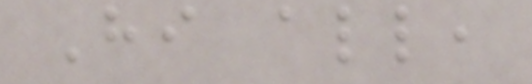Hi all,
